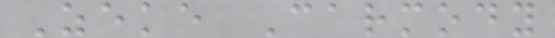Zeke Carmody
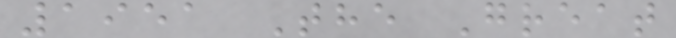1951 The Great
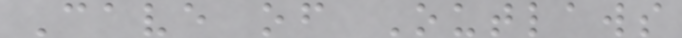Cave of Outlaws
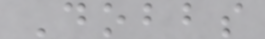Dobbs
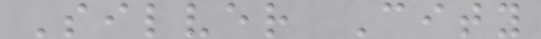Silver City
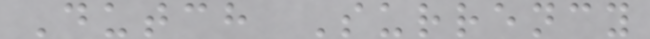Dutch Surrency
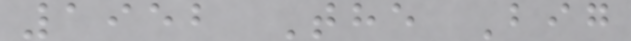1952 The Big
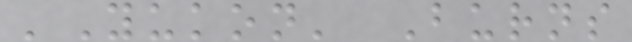'Yukon' Burns
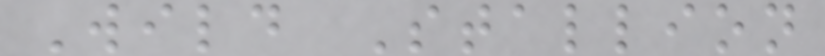Wild Stallion
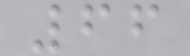66
